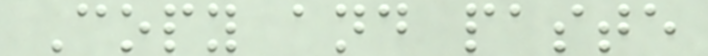Copy and paste
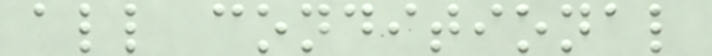all conditional
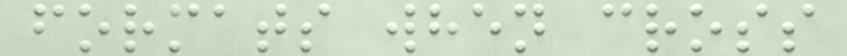formats when cross
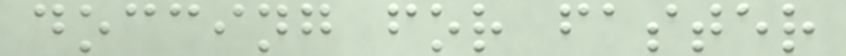doccing for faster
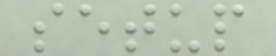setup
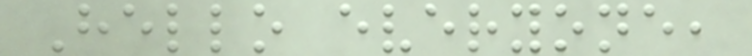Hello everyone,
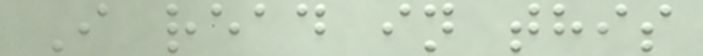I read in this
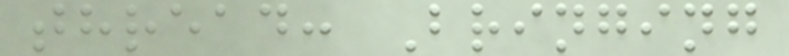thread: Bringing
